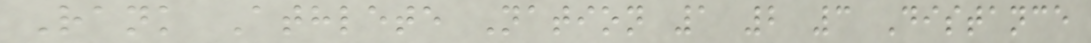Rank Athlete Nation 1 2 3 Distance
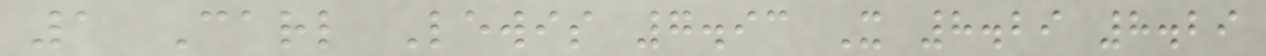1 Carl Lewis 7.93 X 8.29 8.29
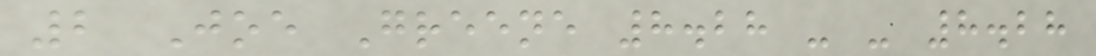2 Joe Greene 8.28 - - 8.28
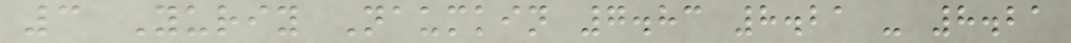3 Yuriy Naumkin 7.83 8.21 - 8.21
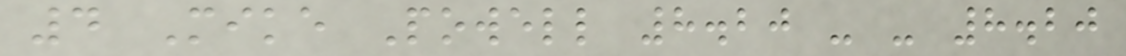4 Mike Powell 8.20 - - 8.20
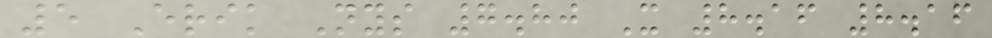5 Erik Nys 7.80 X 8.16 8.16
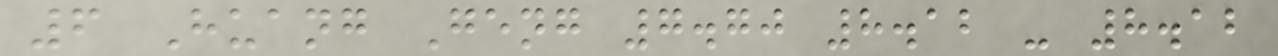6 Huang Geng 7.70 8.12 - 8.12
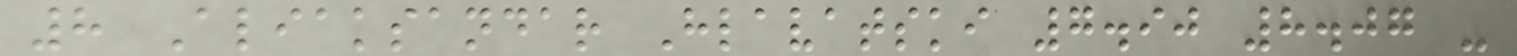8 Aliaksandar Hlavatski 7.90 8.07 -
